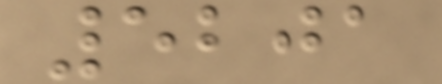5201
